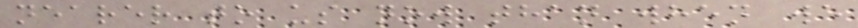nearer to us now than when we
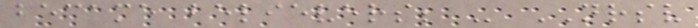became believers; - NRSV
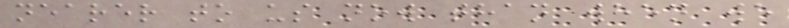nearer to us now than when we
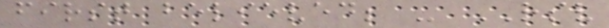first believed; - RSV
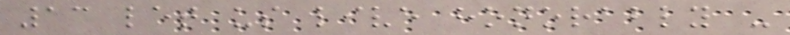13 let us live honorably -
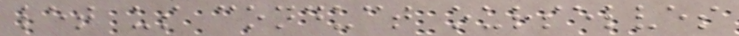let us conduct ourselves
